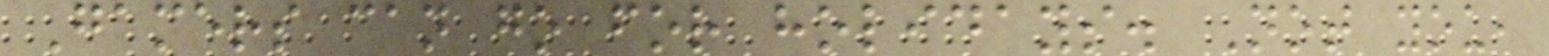Gamers can go for holidays. Not you,
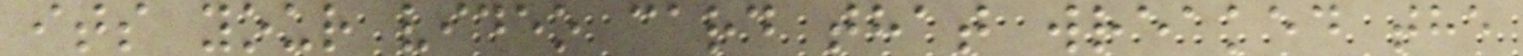its your video card that wreaked the
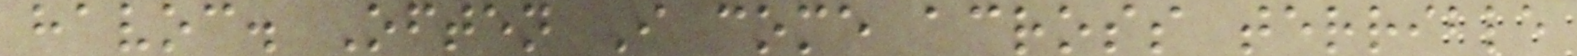havoc. Often I come across terrible
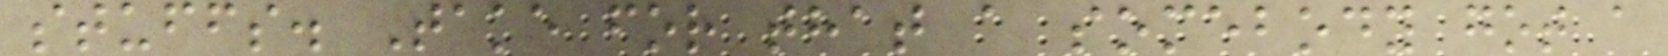stuffs. Take for that a somebody got a
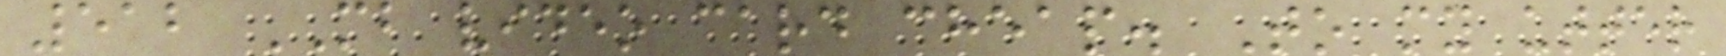512 MB video card cheap. To my utter
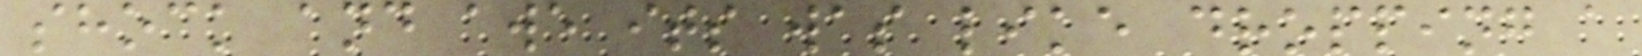shock and awe its was like dropping a
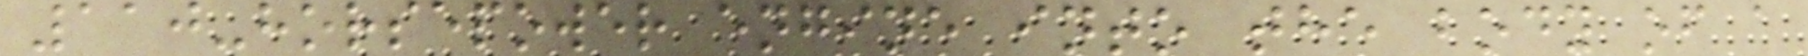110-horsepower engine into the body of a
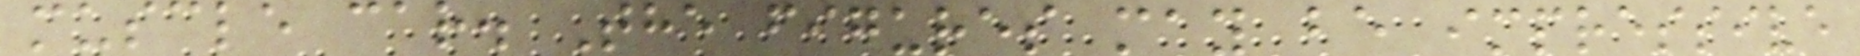muscle car. The figures may be impressive
